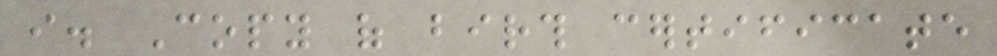i. Copy of birth certificate
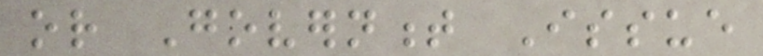or Government Issue
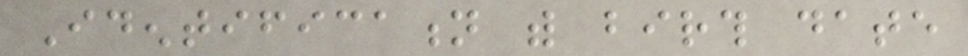Identification with birth date
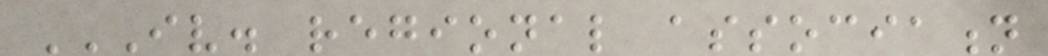IV. REGIONAL ASSOCIATION
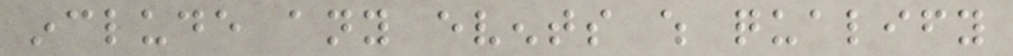include any events which qualify
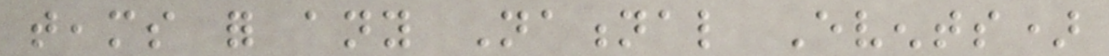teams for any National Events)
